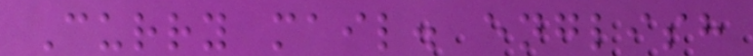Curry mail. english
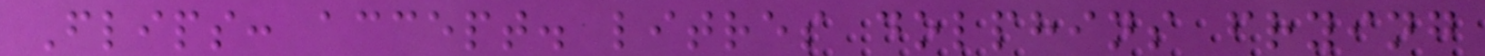Flips: accept. litres dolphins frying
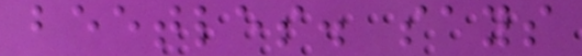beetles. says
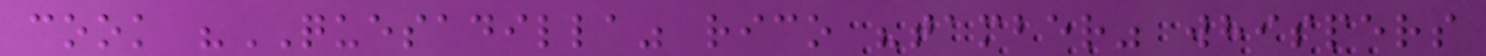cook "QUESADILLA" rico "tamber" whispers
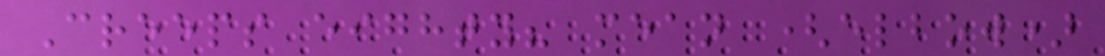Creeps eighty? mean (elbow)
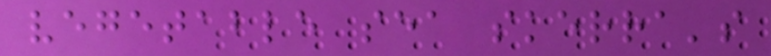vegetable sea skerra's
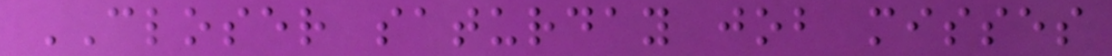CLOSER saturday job misses
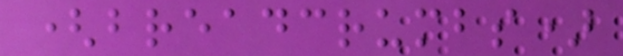(breadcrumbs)
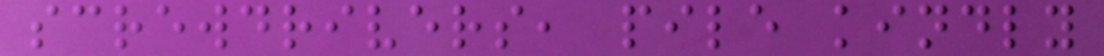screwdrivers, pile kindly
